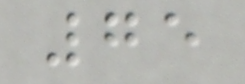75
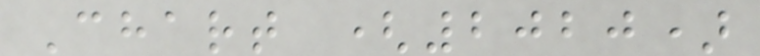Chart (2020)
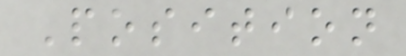Position
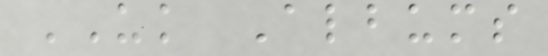UK Albums
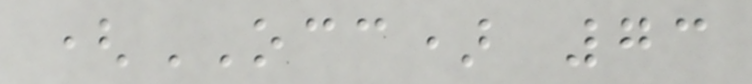(OCC) 73
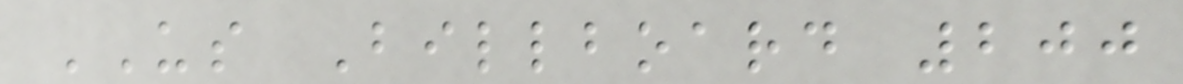US Billboard 200
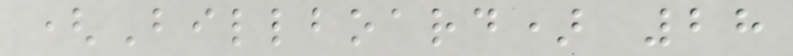(Billboard) 28
